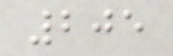205
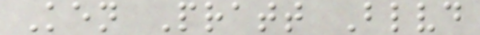Ken Pratt Blvd
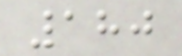180
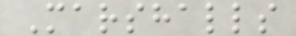Marshalls
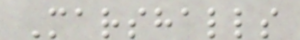Marshalls
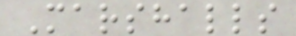Marshalls
